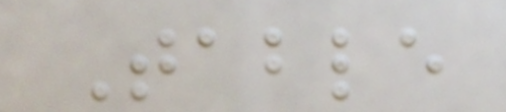Table
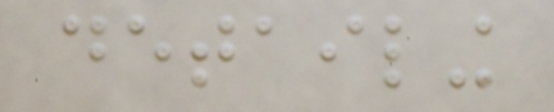detailing
